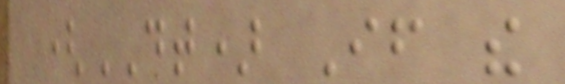(DT) If the
